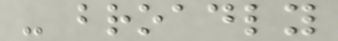- broadly
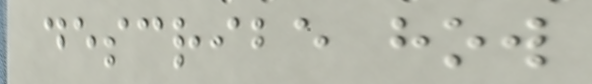describe how
